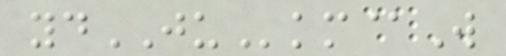ydJUkm@W
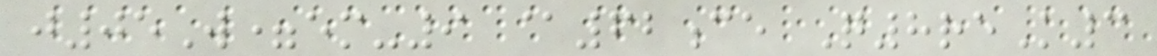j05W=em-9 @62ce Q8reK3
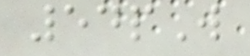54pW
